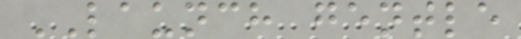LAUNCH gentle
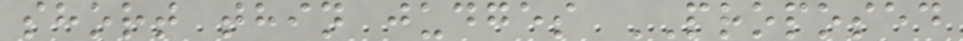short thin judges PROPOSED
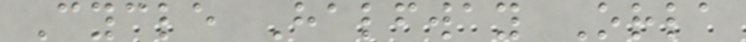Cycle Halfway Orla
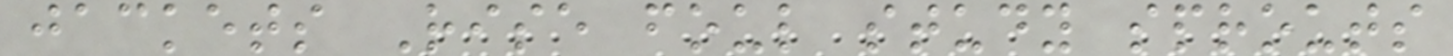jackets Rise foul study sprouts
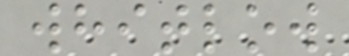whitlow
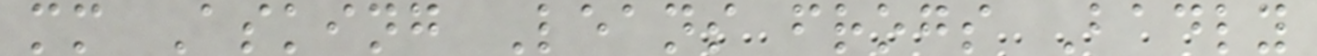mm Asking Leans frogs Badly
